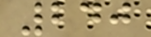240
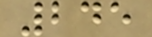245
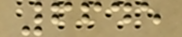6645
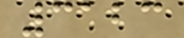3123
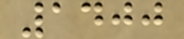1400
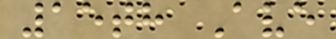15th Ave
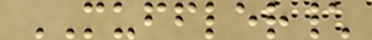MUFFLER\
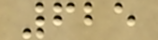625
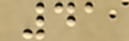41
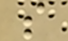s
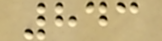843
